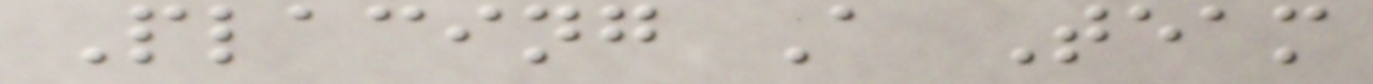Placing A Team
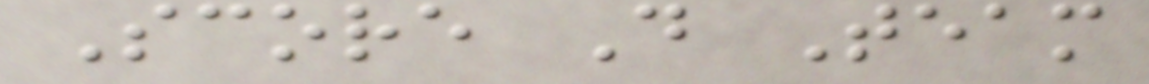Score D Team
